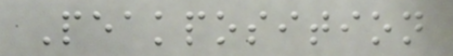Peakposition
